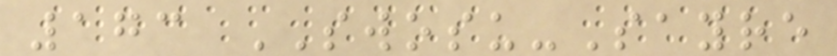173 SWOSU-Sayre
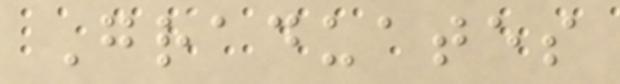Graduates
